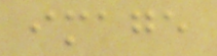image
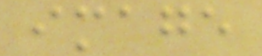image
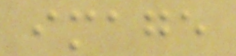image
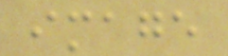image
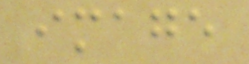image
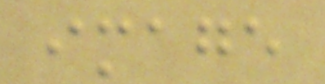image
